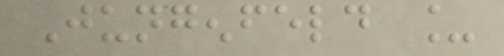Jungenfeld _
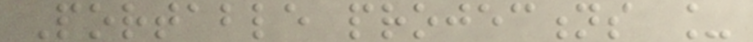Portable projections _
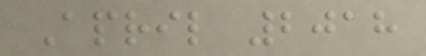April 2018
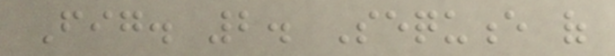Fig. 2. Sequence of
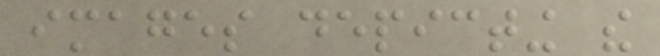images depicting the
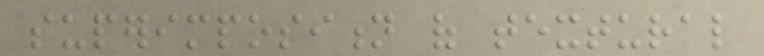superimposition of textural
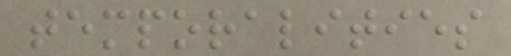temporalities
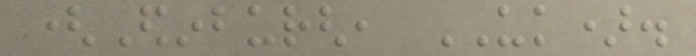(Edinburgh, UK).
